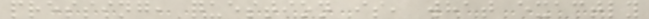pressing, question is, what exactly
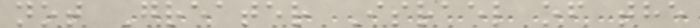not Greater Israel of the
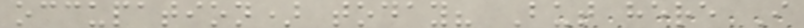occupation) today? But here I
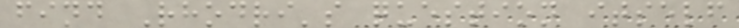find Rhodri's question itself
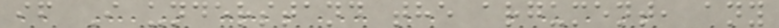if I understand the argument, any
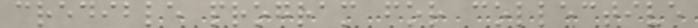credible program for collective
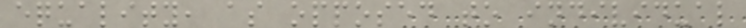equality, as opposed to individual
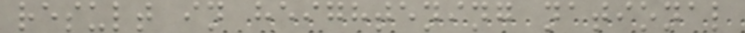result in heightening national
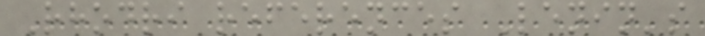Rhodri references Lenin's
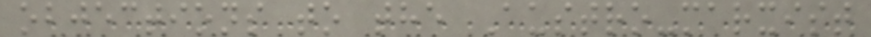objections to the Austro-marxist
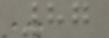87
